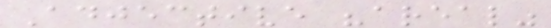Adjective "areal"
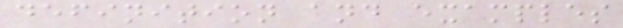definition and examples
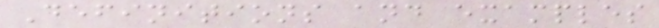Definitions and examples
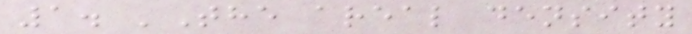1. 'The areal density
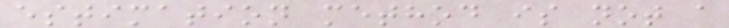estimation method is not a
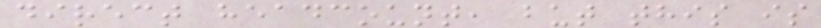direct headcount, but this is
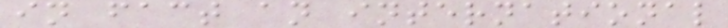in fact an international
